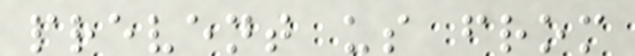prevent us from
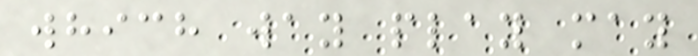which way play may
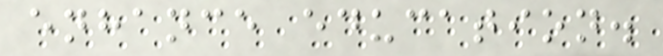enhance education.
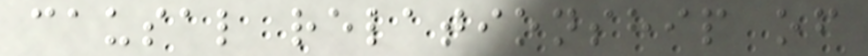causal relationship of
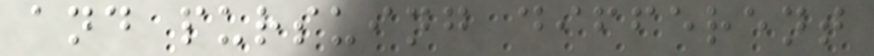and pursuing different
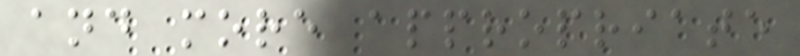and more appropriate
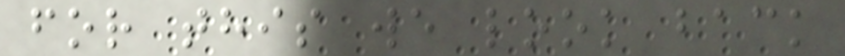for this we look back
